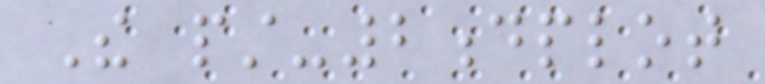The pst-2dplot
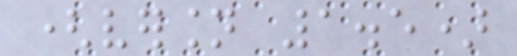(version 1.5)
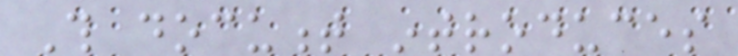This document introduces
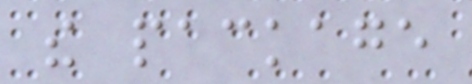the package
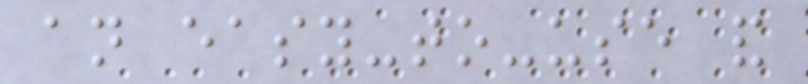an easy-to-use and
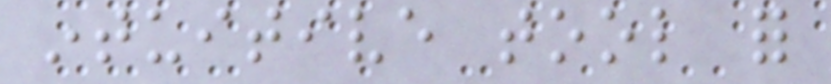intuitive tool for
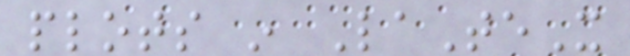plots in LaTeX
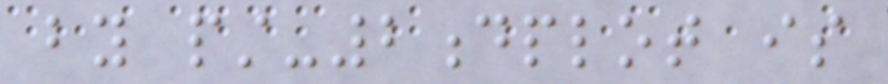by pst-2dplot is
